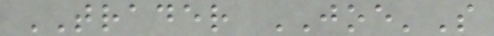TRADER JOE'S
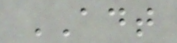ADT
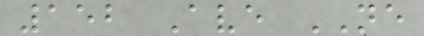152 Ave NE
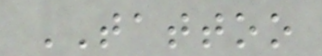TATTOO
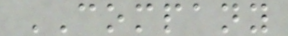COMPANY
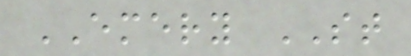EMERY ST
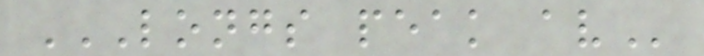LONGS PEAK AV
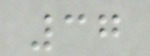37
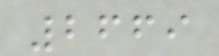2669
